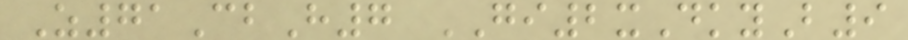Z71CbH7 GI2xDkyB9
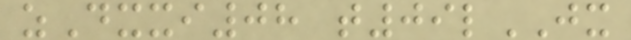zDxxi08 t09lJX
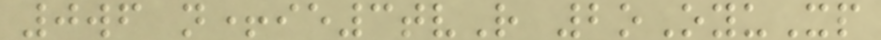0wf n+ie3tvR 2oOyuXp
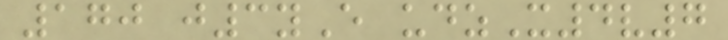170 j3yE udzX4v7
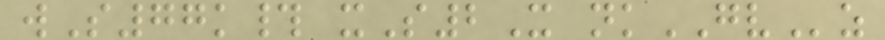wS77k# xS2X nkGVz
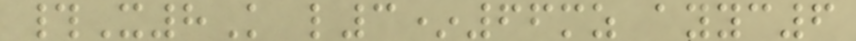#X8K l3*66mz ayyc6
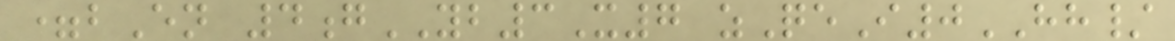=bEn 4gYB3X7 zQeI0HH/
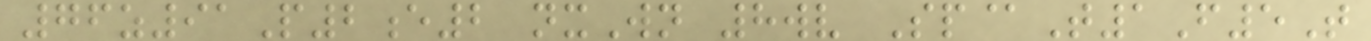76z91P2e2 nxWn 8wv Sp@T1F5T
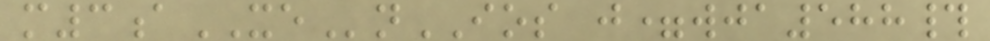m3aXEnIOS j=wja588#
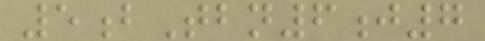5bTbn6j7
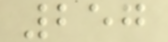257
